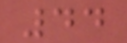44
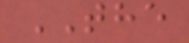THE
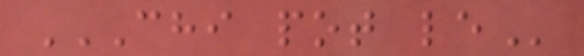CHI POT LE
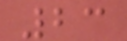23
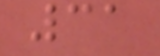31
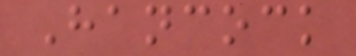Hancock
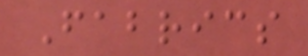Fabrics
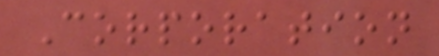Corporation
